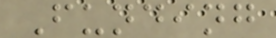Funding
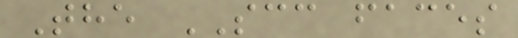The SCC faces
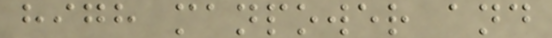high manpower and
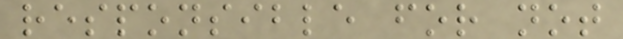responsible for not
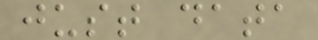just data
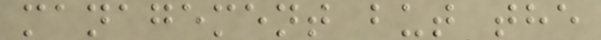management but the
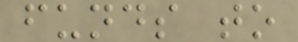funds to
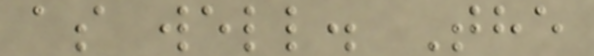as well. The
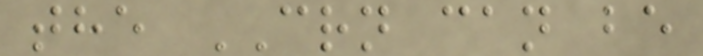the CRN can be
